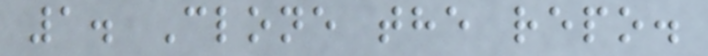1. Clone the repo.
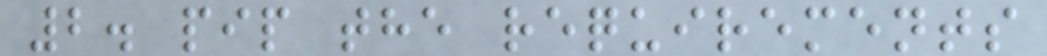2. pip the requirements
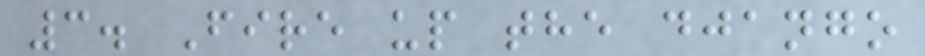3. Fire up the django
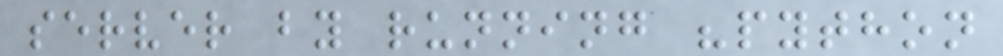server by running "python
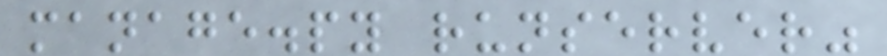manage.py runserver"
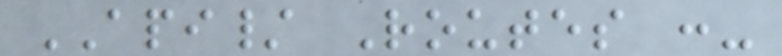API/ Routes :-
